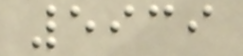5939
